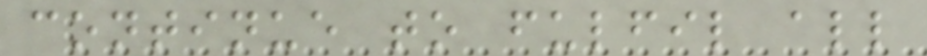continue to fulfil all
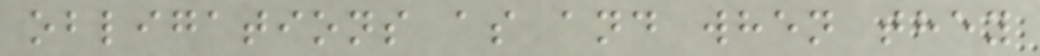obligations as and when they
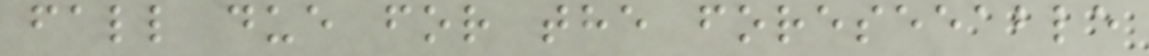fall due for the foreseeable
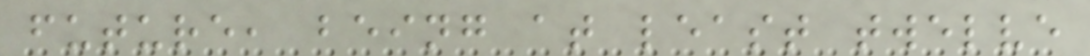future, being at least twelve
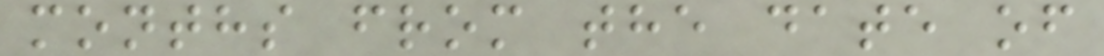months from the date of
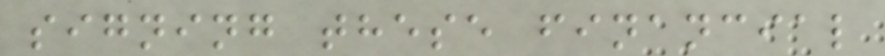signing these financial
